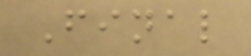Final
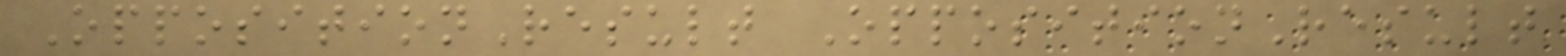OppositionResult OppositionResult
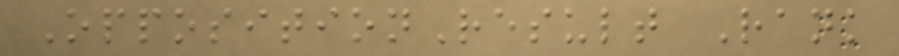OppositionResult Rank
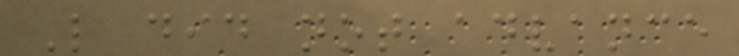L did not advance
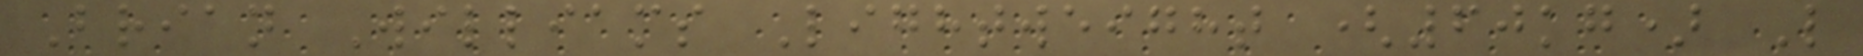Brian Williams Lightweight (60kg) L
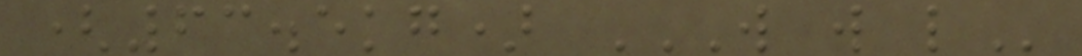(63.5kg) W W L
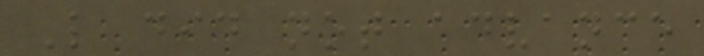L did not advance
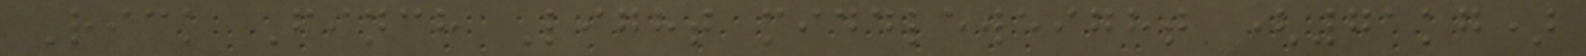Rick Finch Light middleweight (71kg)
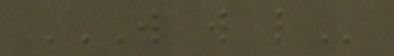W W L
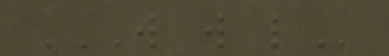W W L
